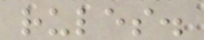rules.
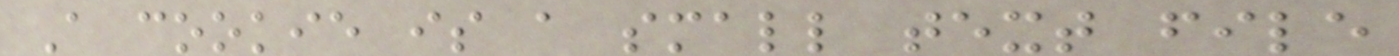A cookie is a small text file
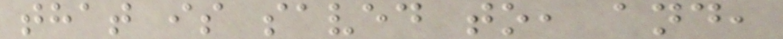that is saved to, and,
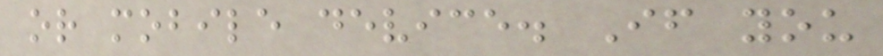or mobile device. If you
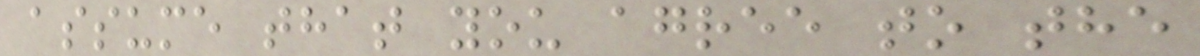assume that you agree to the
